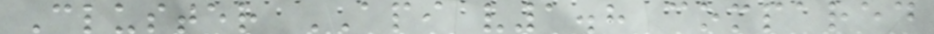Cluster API v1.8 compared
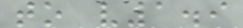to v1.9
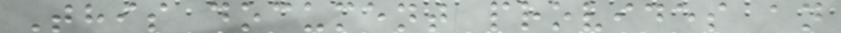This document provides an
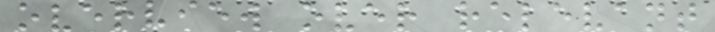overview over relevant
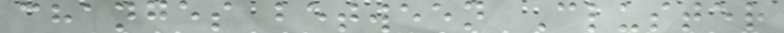changes between Cluster
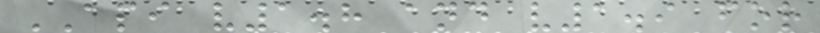API v1.8 and v1.9 for
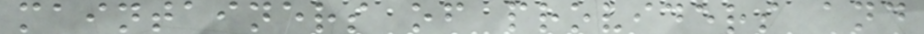maintainers of providers and
